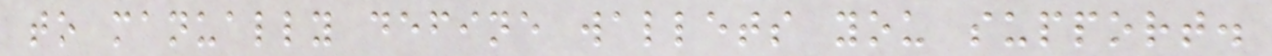to manually define wallets you support.
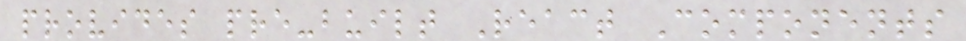provides pre-built React Components
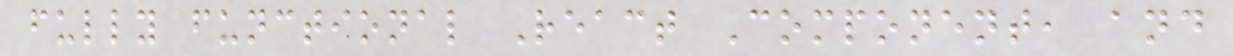fully functional React Component, and
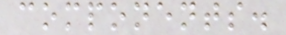components.
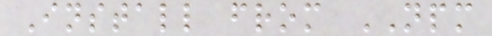Install from NPM
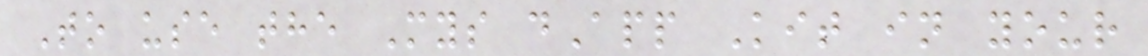To use the Mys dApp Kit in your
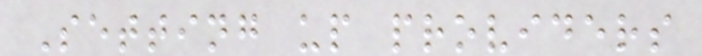Setting up providers
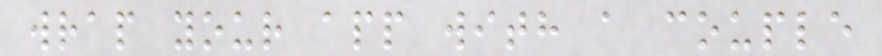wrap your app with a couple
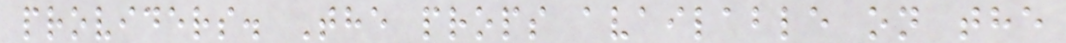providers. The props available on the
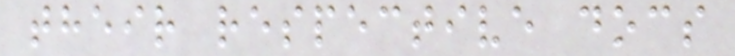their respective docs
